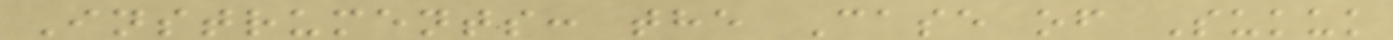Instruments: the Case of Sukuk
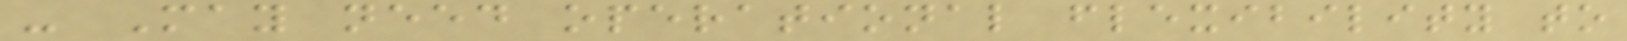- May need operational flexibility to
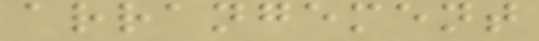arrangement
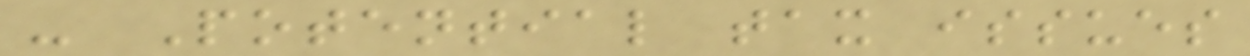- Potential tax issues
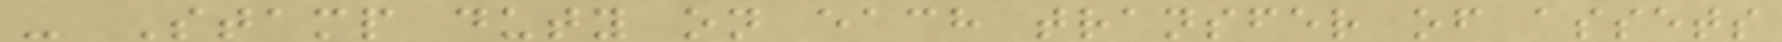- Stamp duty on each transfer of assets
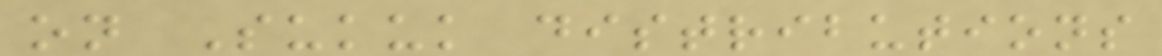on Sukuk distributions
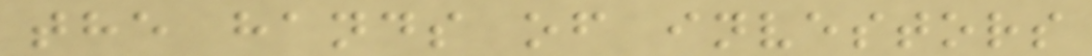the hands of investors
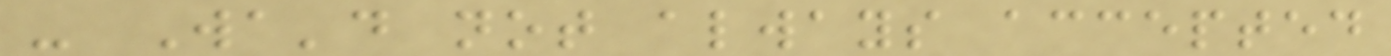- Wa'd not always accepted
